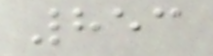853
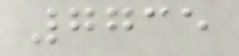7735
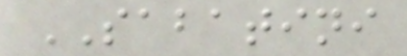SABATINI
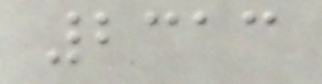2313
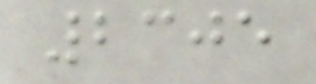2305
